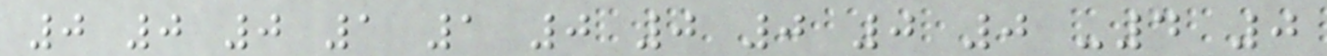0 0 0 1 1 0 0 0 0 0 -4 0
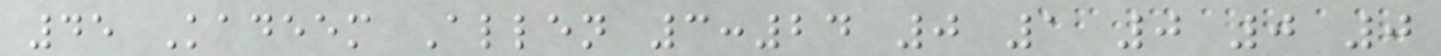45 Kadeem Allen 3:24 0 1 0 0 0
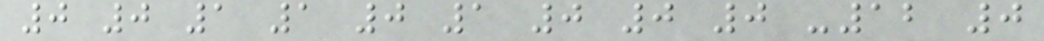0 0 1 1 0 1 0 0 0 -12 0
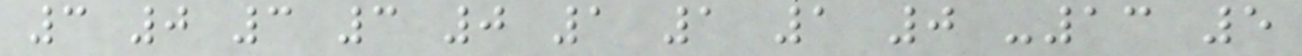3 0 3 3 0 1 1 1 0 -13 5
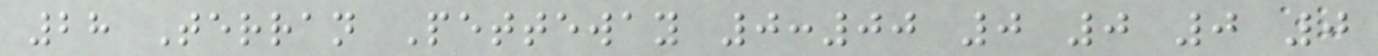28 Terran Petteway 0:00 0 0 0 0
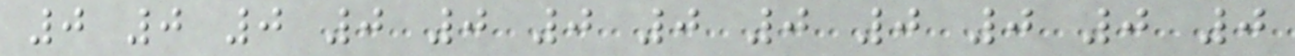0 0 0 0 0 0 0 0 0 0 0 0
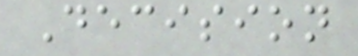Decision
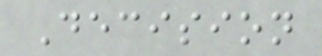Decision
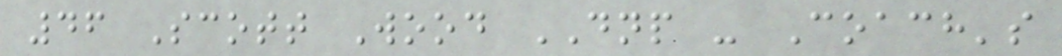46 Scott Wood DNP - Coach's
